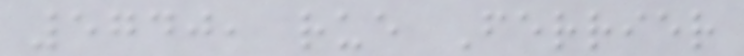5740, rue Ferrier
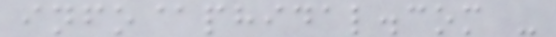info@phidal.com -
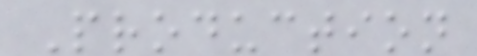Production
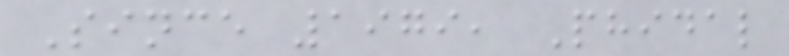Since 1979, Phidal
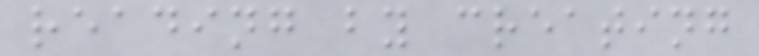reading by creating
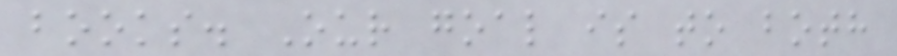books. Our goal is to both
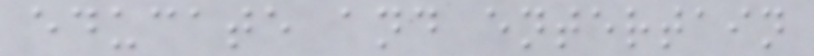educate and entertain
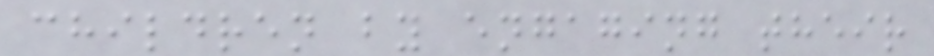children by engaging their
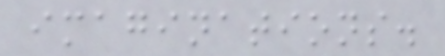imaginations.
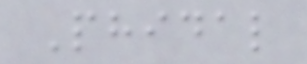Phidal
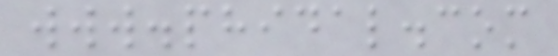www.phidal.com
